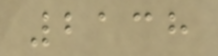2138
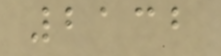2132
